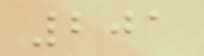201
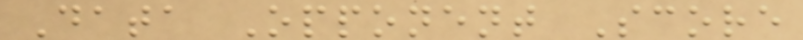Data Opponent Score
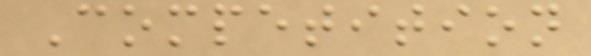Competition
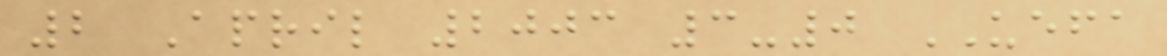2 April 2003 3-0 UEFA
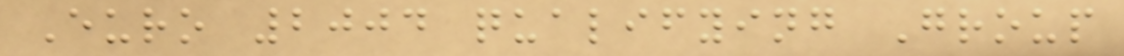Euro 2004 qualifying Group
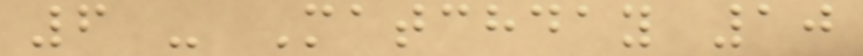6 - Matchday 10
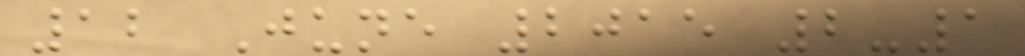12 June 2015 2-1
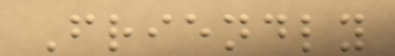Friendly
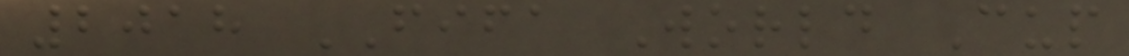2018 FIFA World Cup
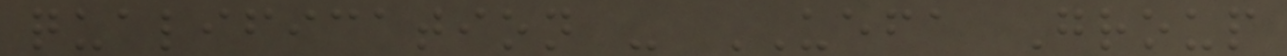qualification - UEFA Group
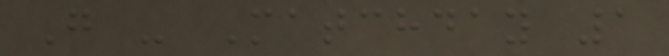G - Matchday 1
